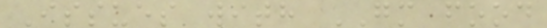Issues with GM food
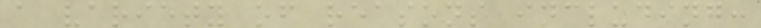a variety of reasons including:
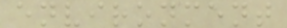environment
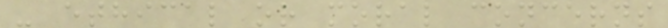- ethical or moral concerns
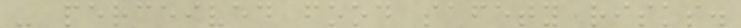- perceived food safety risks.
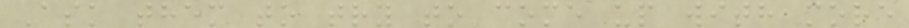Ask them to try to come up with more
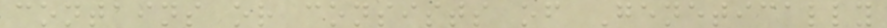contains or consists of Genetically
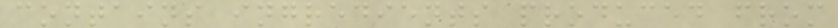contains ingredients produced from
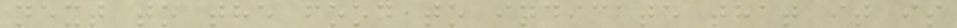next to the food to indicate that it is
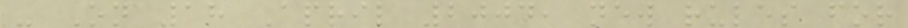- On 18 April 2004, new rules for
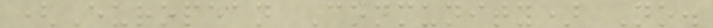(European Community) No.
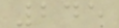245
